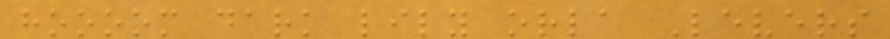hoooom dark lily orla Levers
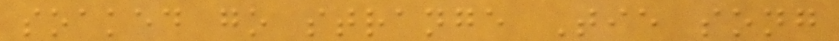soaked go strange Tie song
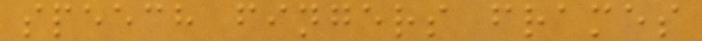speech fingers frames
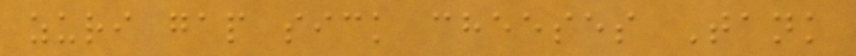zuri gap sick cheeses Tank
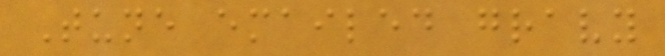Tune emailed gravy
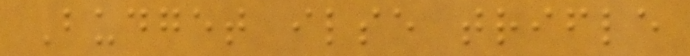Budget ilse trifle
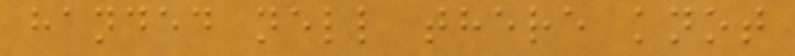handed nell there knot
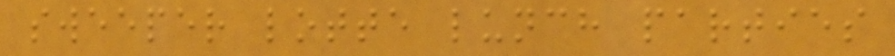sweeper lotte lunch parties
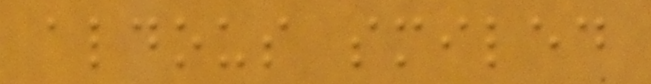aldous smiled
